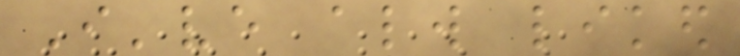I've always liked
